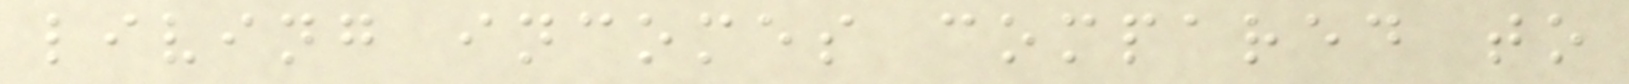living incomes compared to
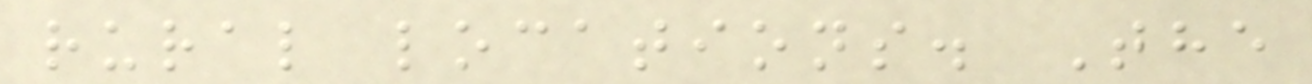rural locations. The
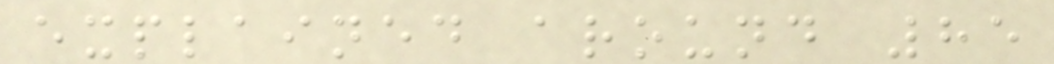explained around 85
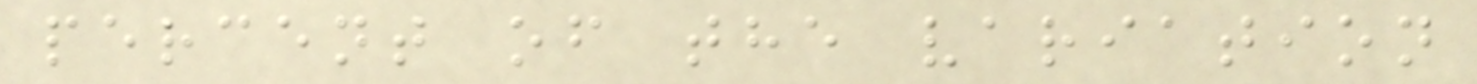percent of the variation
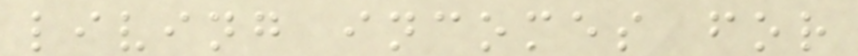living incomes for
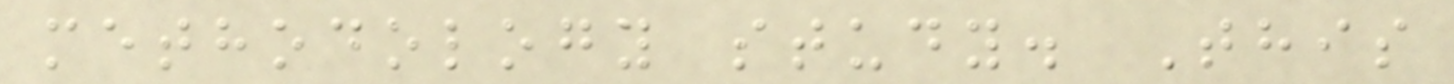methodology study. This
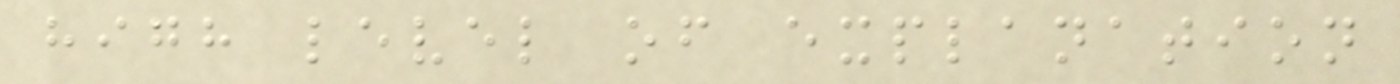high level of explanation
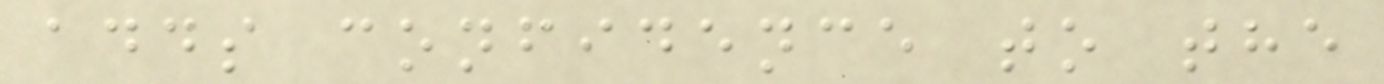adds confidence to the
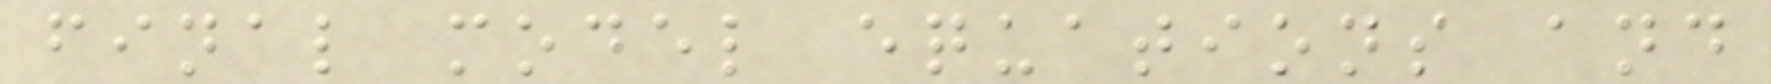final model equations and
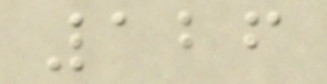126
